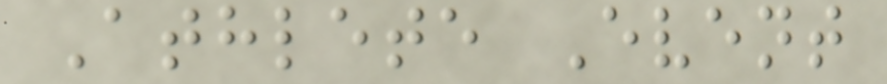Athlete Event
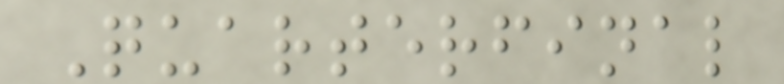Quarterfinal
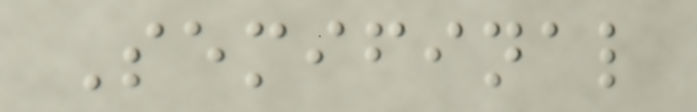Semifinal
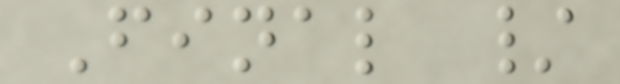Final /
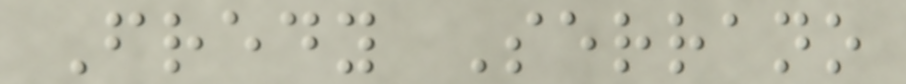Fredy Serrano
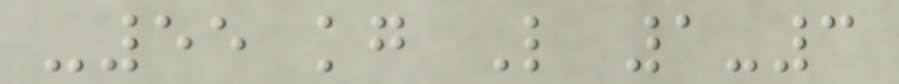-55 kg L 1-3
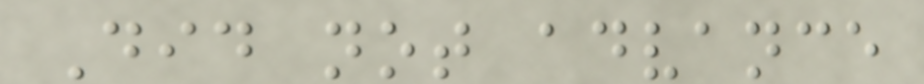Did not advance
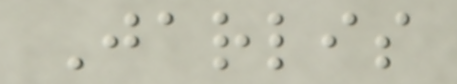Jarlis
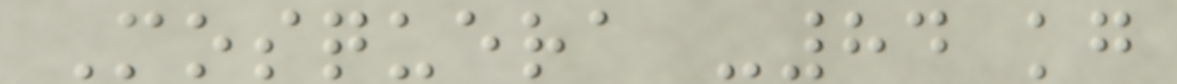Mosquera -84 kg
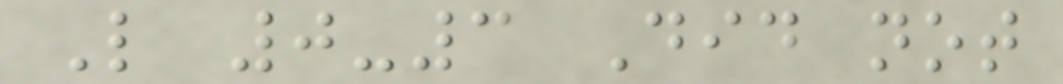L 0-3 Did not
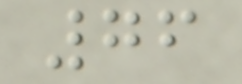76
